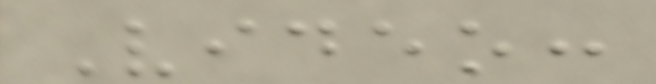Video:
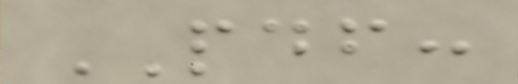PDF:
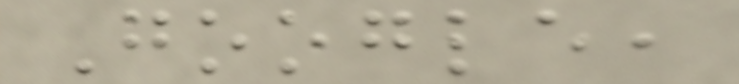Google,
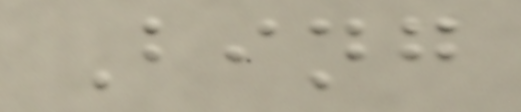Bing
